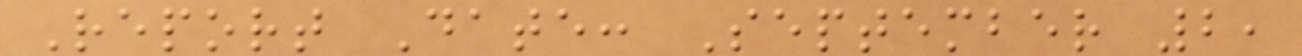Report Date: September 2,
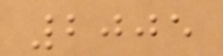2005
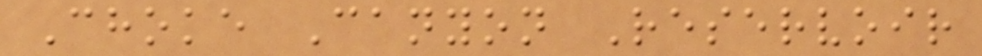Choke Canyon Reservoir
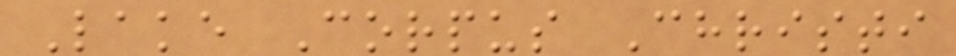Lake Corpus Christi
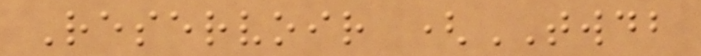Reservoir (TWDB
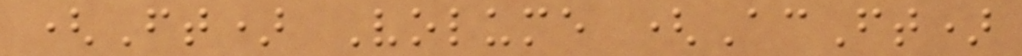(Ft) Volume (AcFt)
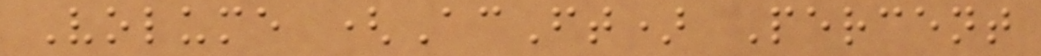Volume (AcFt) Percent
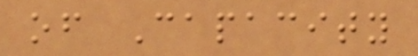of Capacity
